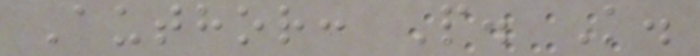Author: P. K.
